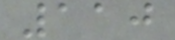110
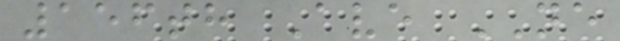156th Ave NE
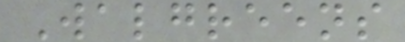Walgreens
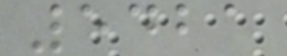5421
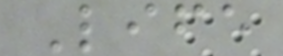Life
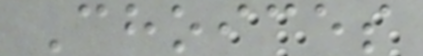Choices
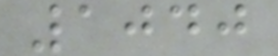1040
